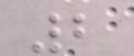2
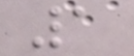1
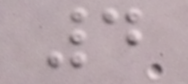4
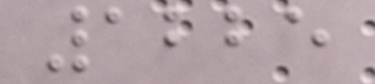1225
